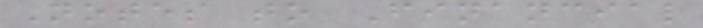Notes to Financial
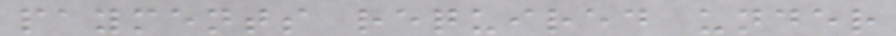payments required under
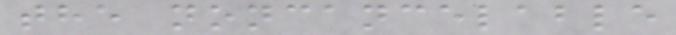the noncancelable
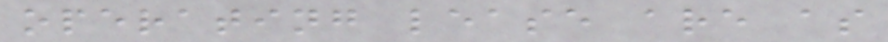operating lease are as
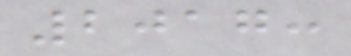2017:
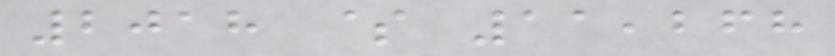2018 $ 11,268
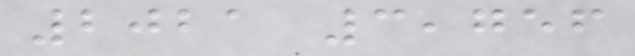2021 3,756
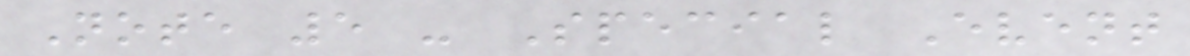Note 5 - Special Event
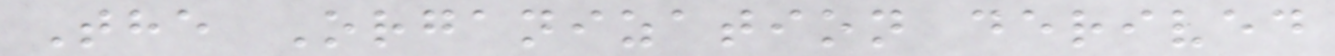The Organization derived
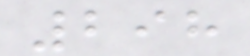298
